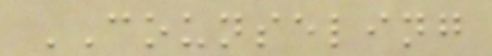COUNSELING
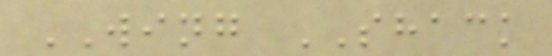WING SHACK
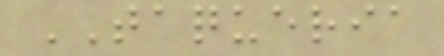TAQUERIA
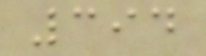394
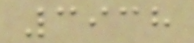3938
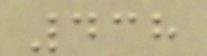438
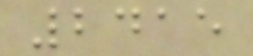2415
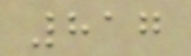817
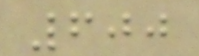600
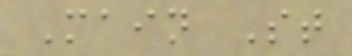Main St
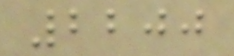2200
